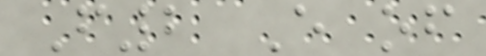F2 E of
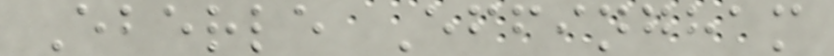Eberle Effingham
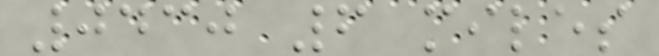0430 6 miles
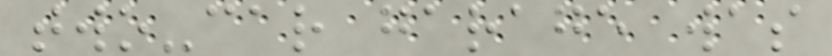two-car garage was
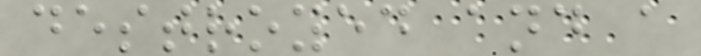destroyed and a
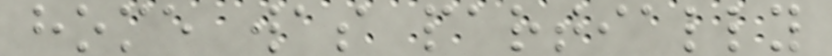home was partially
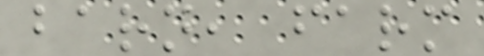barn, farm
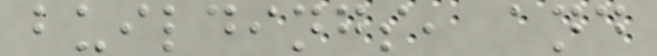buildings, and
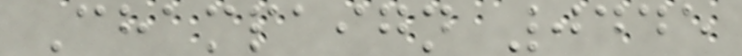Champaign 0445
